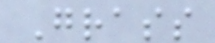Grass
